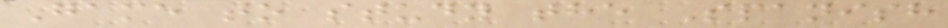Game to study the Spanish
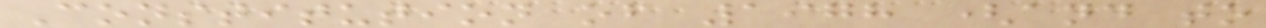Constitution of 1978 (and to
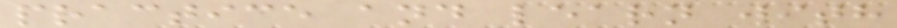practice and learn with
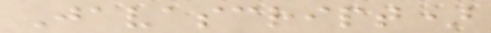Javascript)
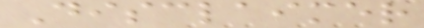Disclaimer
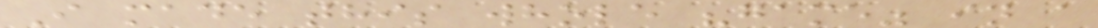I made this whole "game" in a
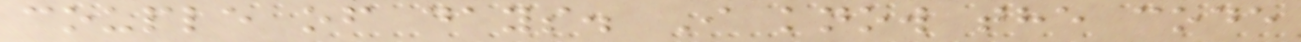couple of days. I know the code
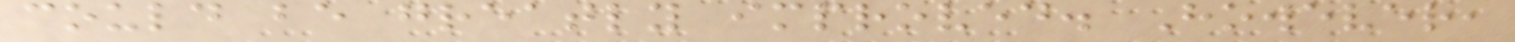could be greatly improved. However,
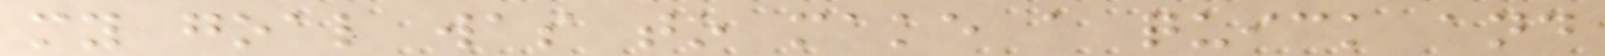my goal was to make a quick and
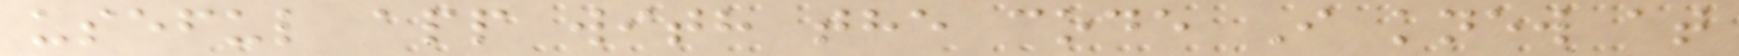useful app with the code I knew at
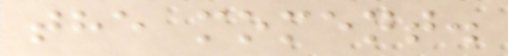the moment.
